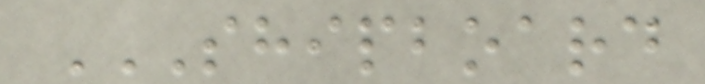SHIPBOARD
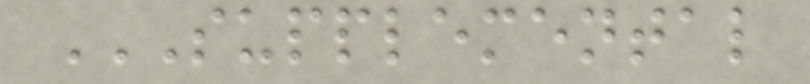SUPPLEMENTAL
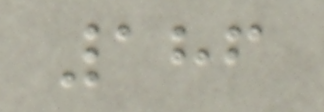186
